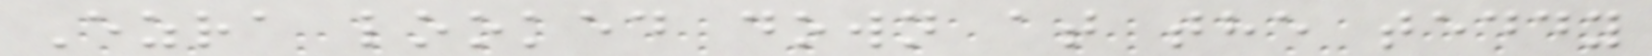Ezra looked down at the teddy
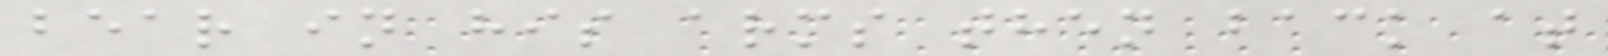bear in his arms then back at
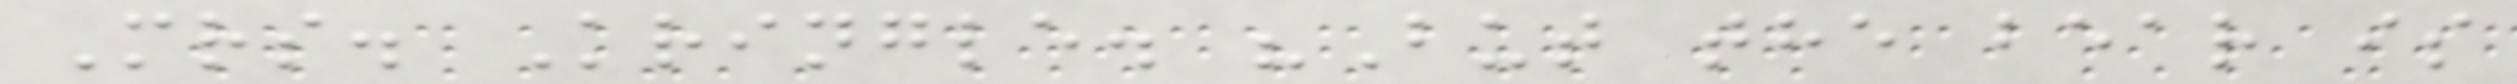Mrs. Kringle. "But the bear is
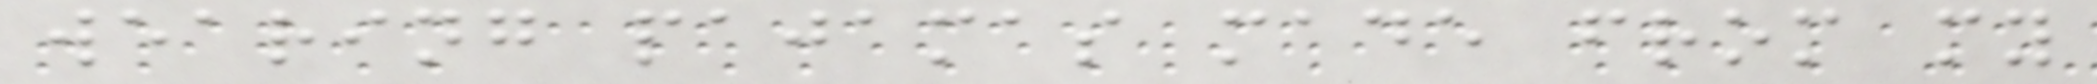wearing pajamas made from my
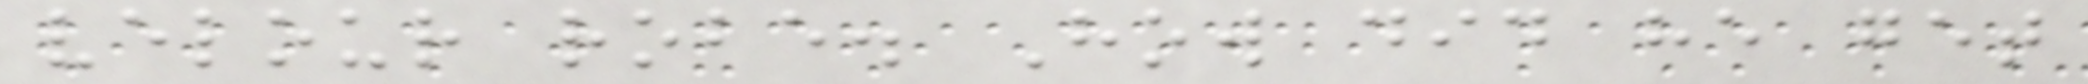velour robe. How did he get
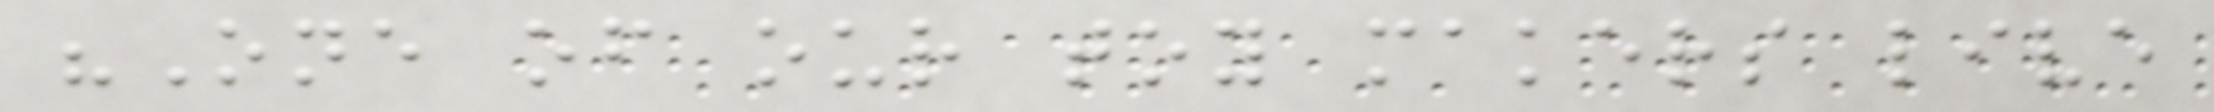"One of our toy makers live
